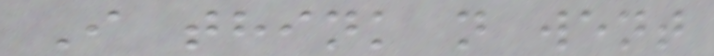I think n went
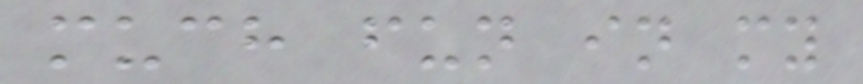much fun in my
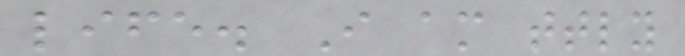life. I am ttly
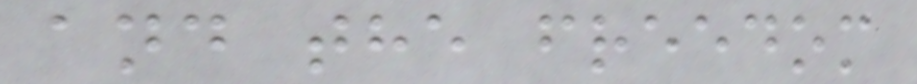and the freedom
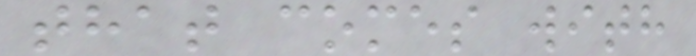that comes with
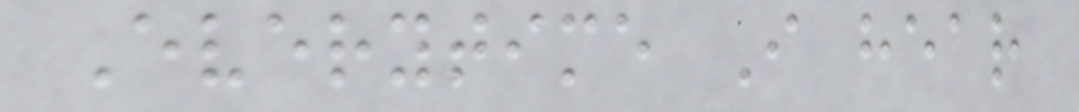Everytime I hear
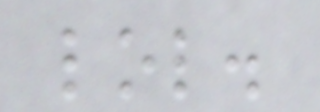lol.
